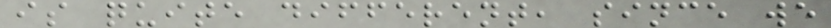is quite different, since we
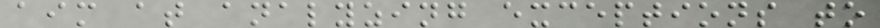aim at analyzing exceptions to
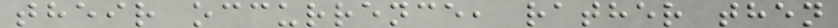their occurrence, rather then
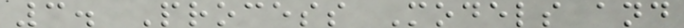3. Process Models and
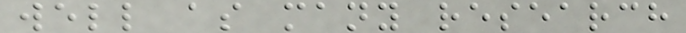well as many research
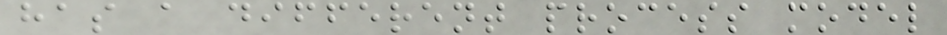has a different process model
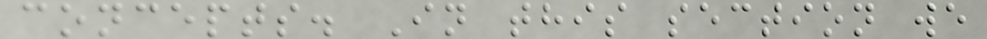concepts. In this section we
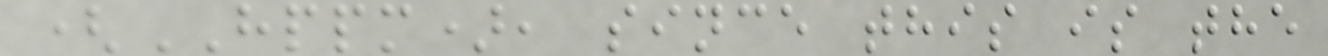(HPPM), since this is the
